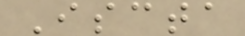Iscta
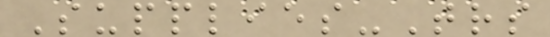Supplies-Trs
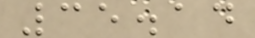35.14
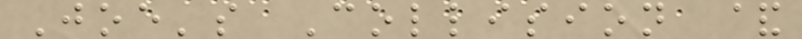Joe's Collision &
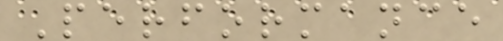Performance
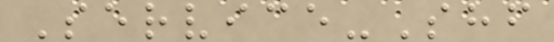Service-Shf
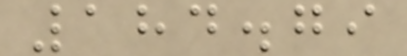184.79
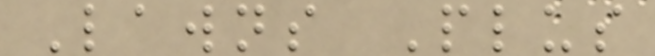Lawns Plus
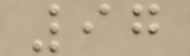97
